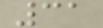31
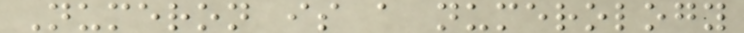Numeron is a numerology
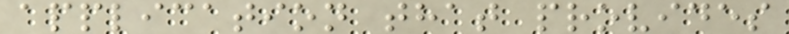application that provides
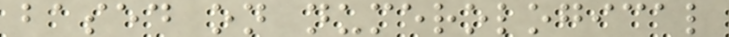based on numerological
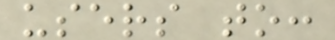users to:
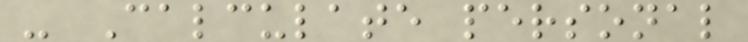- Calculate personal
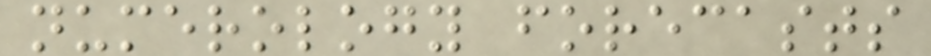numerology forecasts
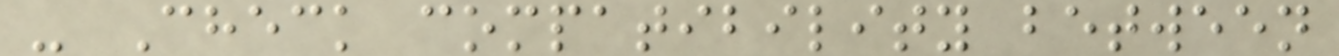- Check compatibility between
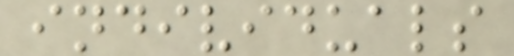individuals
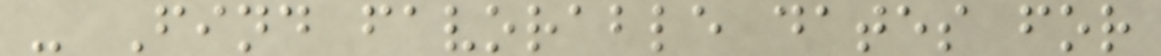- Find favorable dates for
